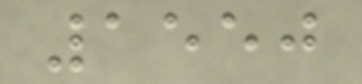1550
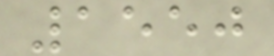1550
